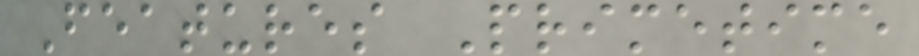Features Primetime
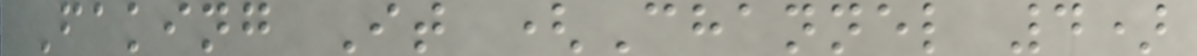Faking It (Channel 4)
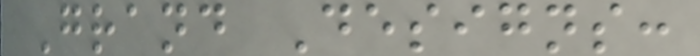Grand Designs:
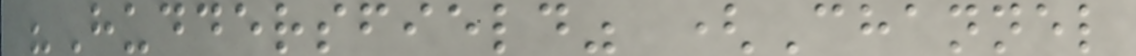"Huddersfield" (Channel
